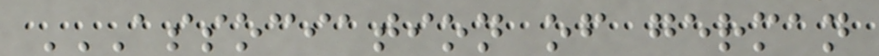ASSOCIATION OF GERMAN
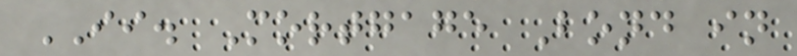II. Mortgage Bond in
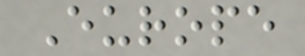Europe
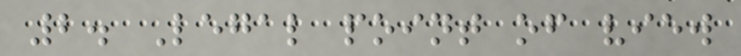2. Legal point of view
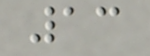13
